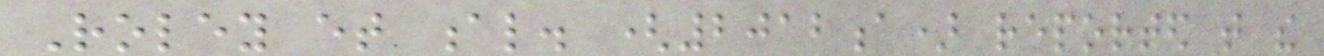Roley et al. (2012a) reported that the
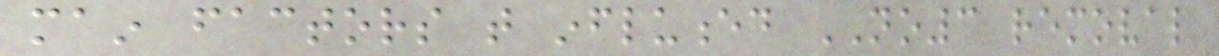main factors that influenced NO3 removal
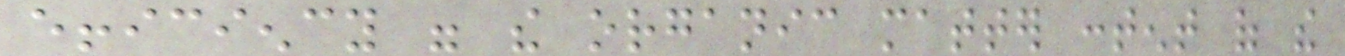efficiency were the organic matter content of the
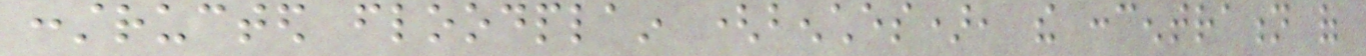constructed floodplain (benches), the concentration of
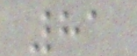81
